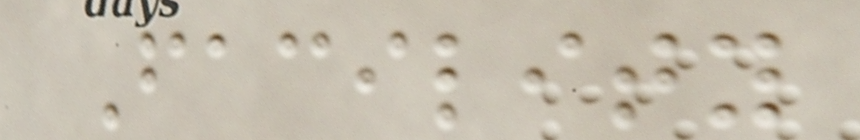Facility
